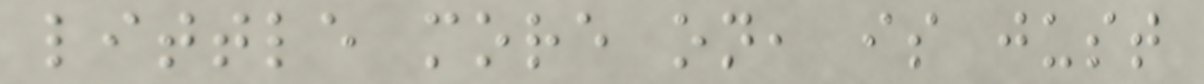little more on, is just
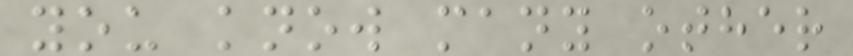you know many other
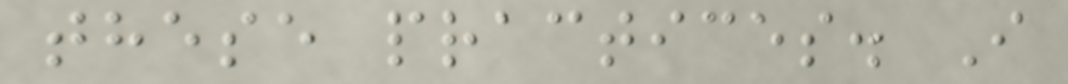these practices. I
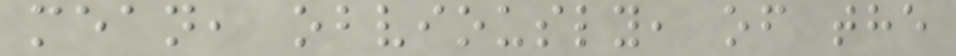mean, obviously, of the
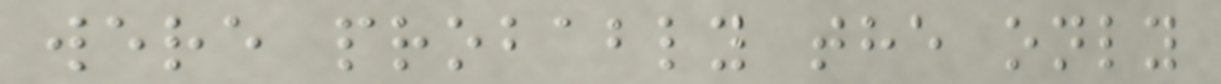were probably the only
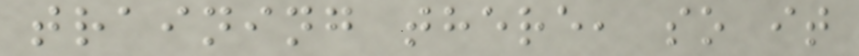training there, so it
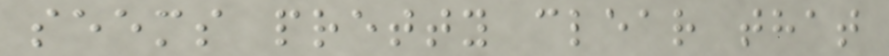seems pretty clear that
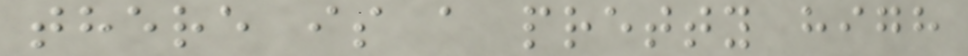there is a pretty high
